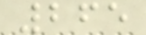265
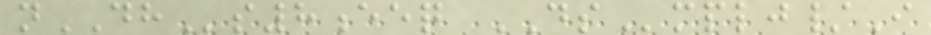nDHs8eeq DSmplj/I
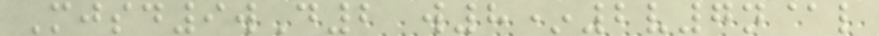Mjsd9wD2 w8*2v7n@l
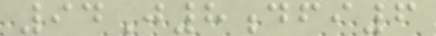94J8dfi6
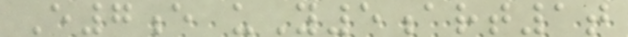E7e uY5art1t
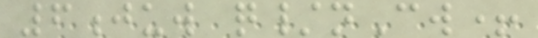6juw q/nCw+
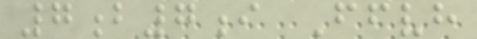7b7i Ffvh
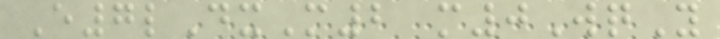E7lDxM2 m0WqY
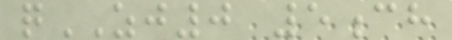qZJ0 5ch
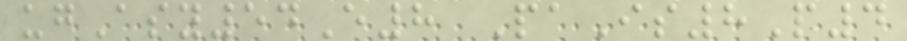ugAsy54E8 PaIs8P4
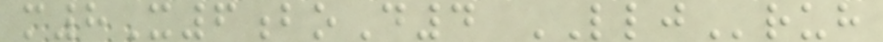m8X6boD4 LLJruh
